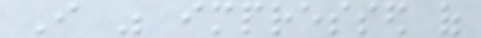I was impressed of
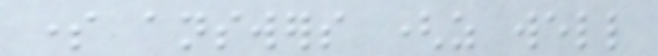some answers (as well
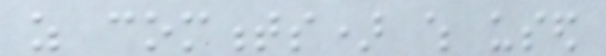as comments) which used
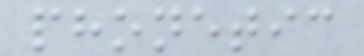phonetic
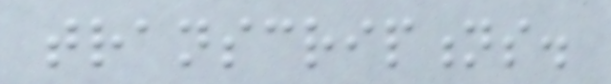transcriptions.
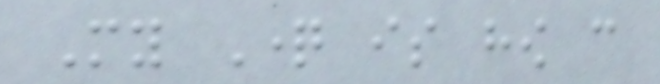My Question is how can
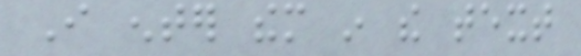I enter them in the text
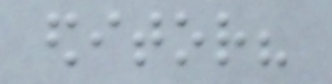editor?
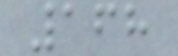168
